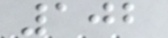102
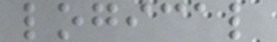logical
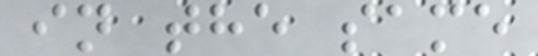in the same
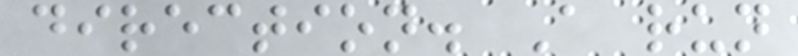direction. A run
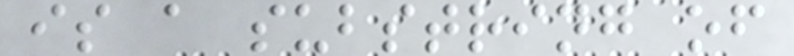is a substring of
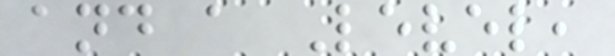and a Level,
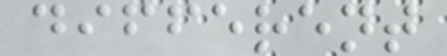different
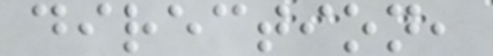direction,
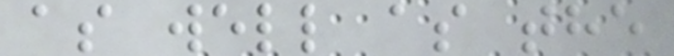as well as the
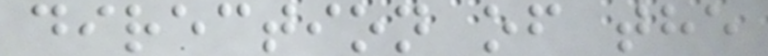direction of the
